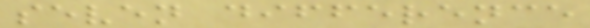seven difference
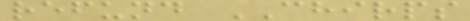refund CHIRPS
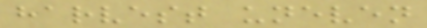harvest uneven
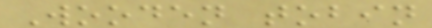Wooden tobin
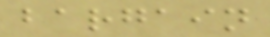bargain
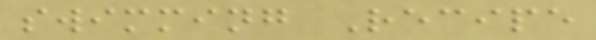swimming Recipe
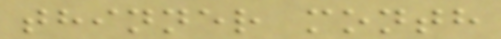thinner month
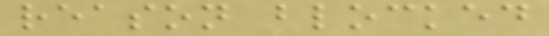reason blocked
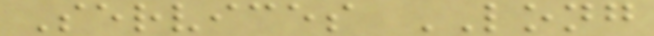Services LONG
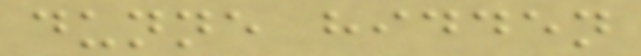dunne hidden
